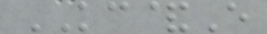KC&E
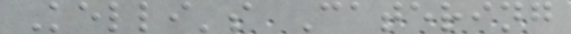Kelli's Catering
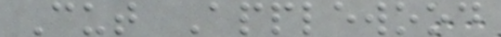Cut Applewood
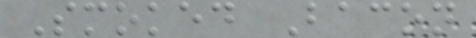Smoked Bacon
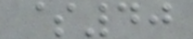$40
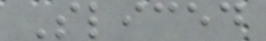Sliced
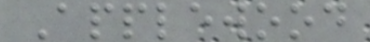Applewood
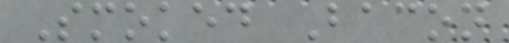Smoked Bacon
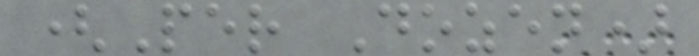(Per Dozen)
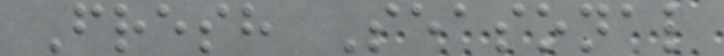Fresh Seasonal
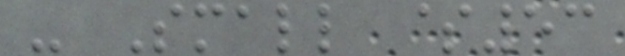- Small $53
